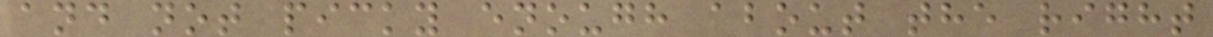and not picky enough about the right
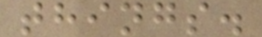things.
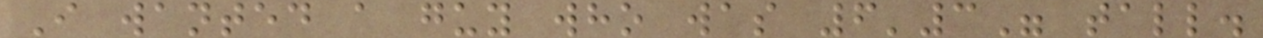I wanted a guy who was 6'3" tall.
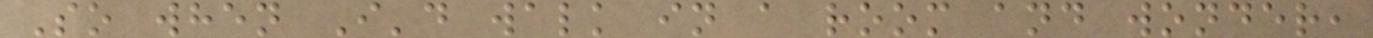So when I'd walk in a room and wonder,
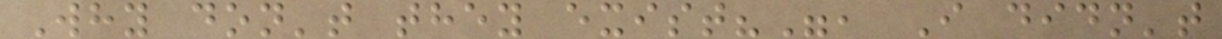Why don't they exist?", I didn't
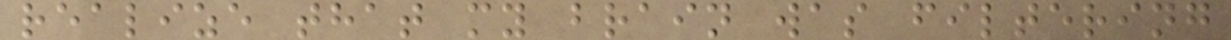realize that my brain was filtering
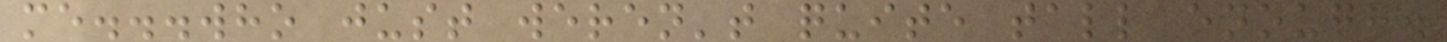me...who just weren't quite tall enough.
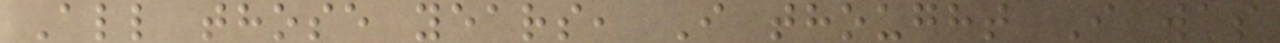All those years, I thought I was
